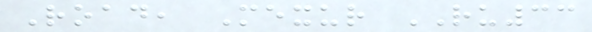Road, Mexur RU33
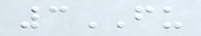3FU
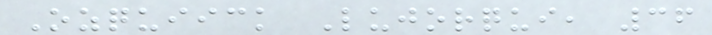Ozquiick Lujorqui, 36
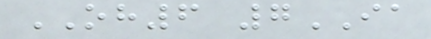OH6 7IA
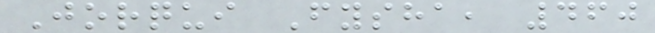Jorqui Fysha, 460
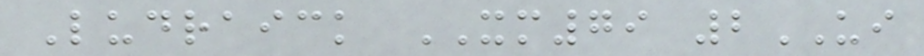Ludraick XM79 2UI
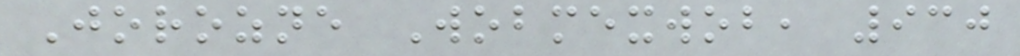Jorozne Wobmexwob, 930
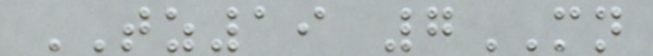TZ19 7MN
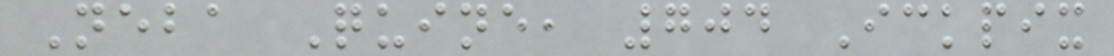Neba Quine, 704 Ickpix
